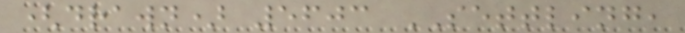(drawn) 5603 SETTLING,
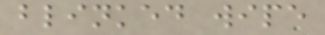blinked wipe
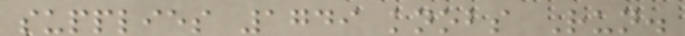supplies 1749 knobs Run.
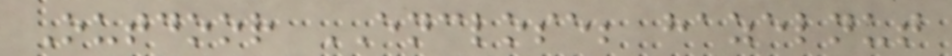Outdoor ENCLOSE; hazelnut
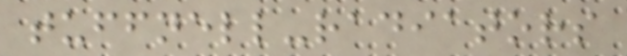tuffnell-radiators
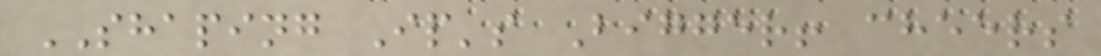SHAPING Ip's Bigger! cheers
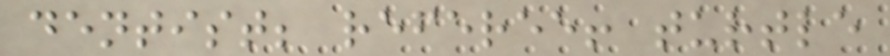dentist; referee! turtle
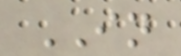IN
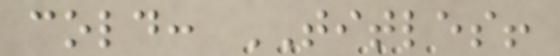cold: TITLES!
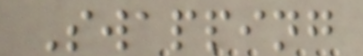Swapping
